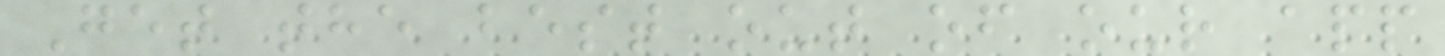Get the best out of our app
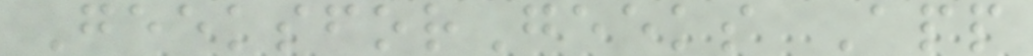GeeksforGeeks App
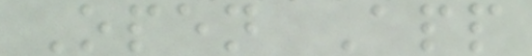Open App
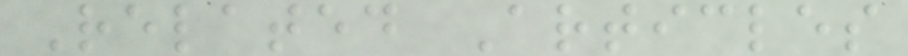Related Articles
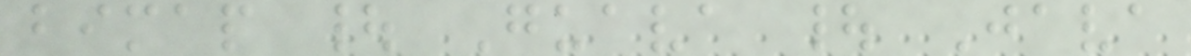bimap | Guava | Java
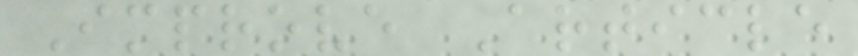Improve Article
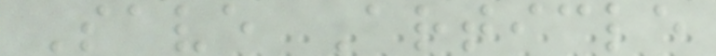Save Article
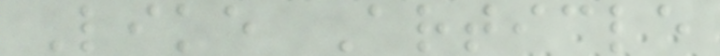Like Article
